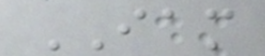IAM
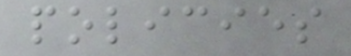policies
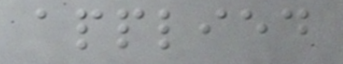applied
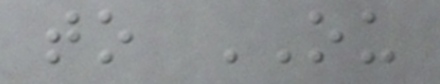to OU
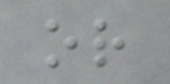or
